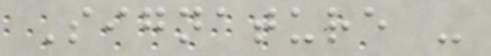Signature -
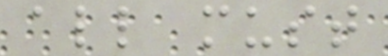all must
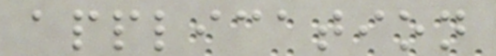application
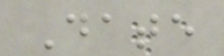Date
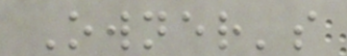Owner's
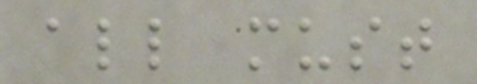all must
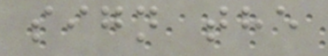sign the
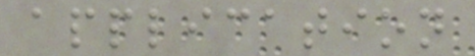application
